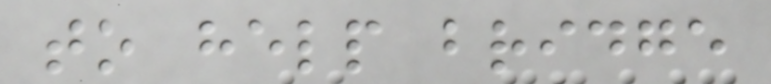to help bridge
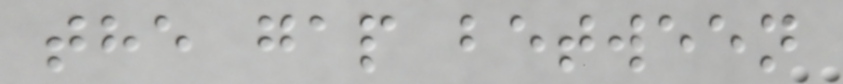the gap between
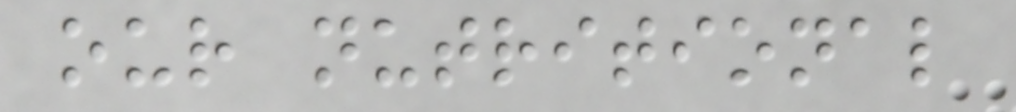our nutritional
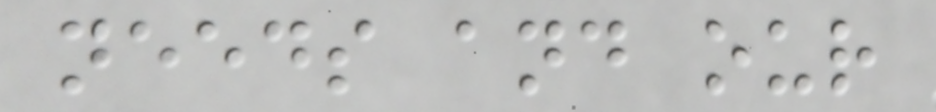needs and our
